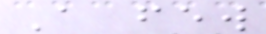A few
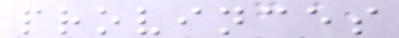provinces
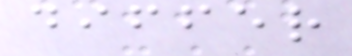differ
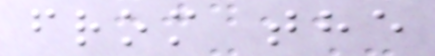from the
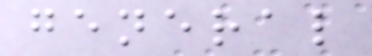general
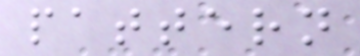pattern
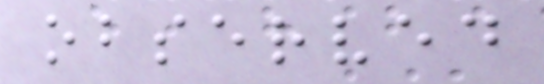observed
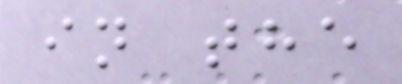in the
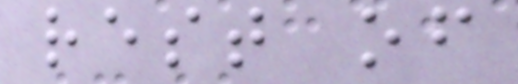rest of
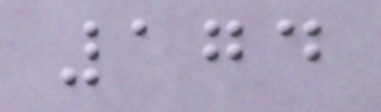174
